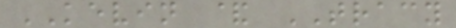KEVIN & TRACY
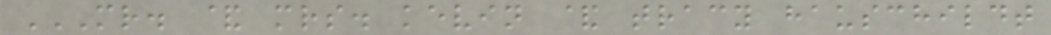MR. & MRS. KEVIN & TRACY HAUSCHILDT
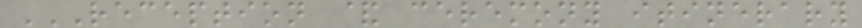RECEPTION & CEREMONY ITINERARY
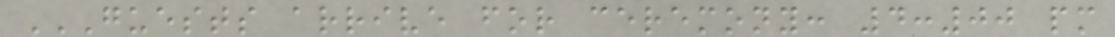GUESTS ARRIVE FOR CEREMONY: 4:00 PM
